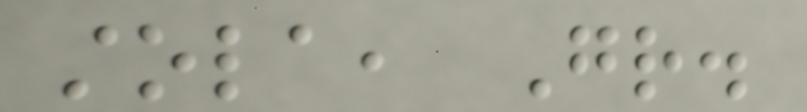stola, Gr.
